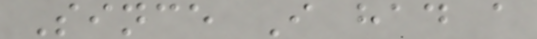Since I had a
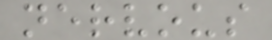nervous
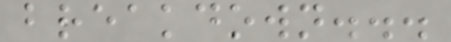breakdown...
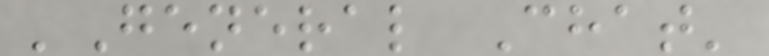'General Chat'
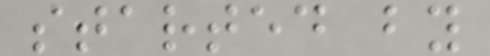started by
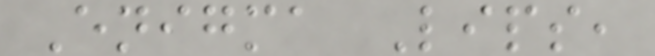Enigma Lips,
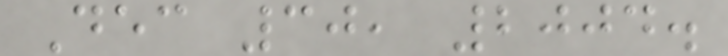Dec 30, 2004.
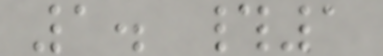1. #1
